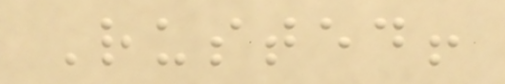Rusted!
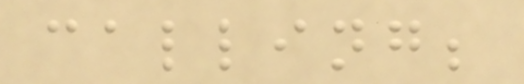calling;
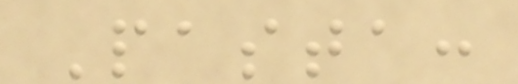Pasta:
